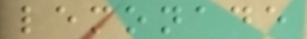lemonade
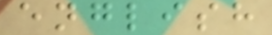english
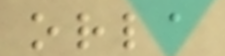orla
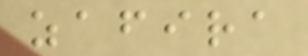zafira
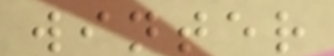winter
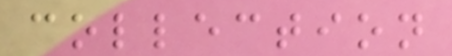collection
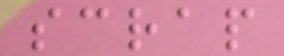scrap
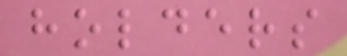holders
